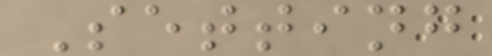Setting
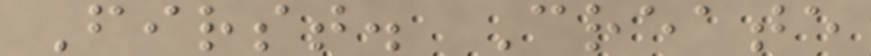First. Create
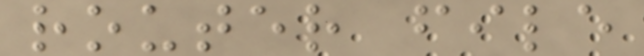router file
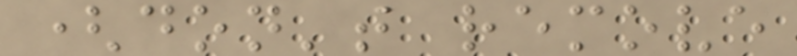(don't remove
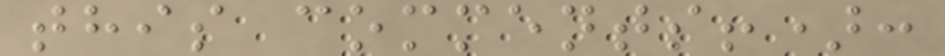this comments!):
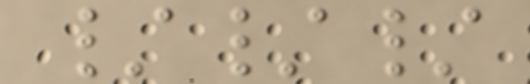///
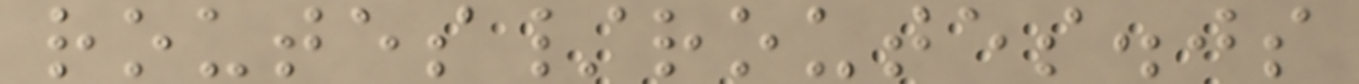routes/routes.js
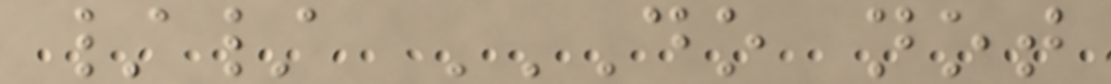// DO NOT
